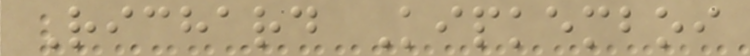Richard Kipkemboi
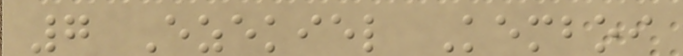7 Ezekiel Kemboi
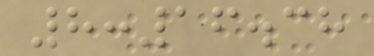8:16.38
